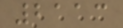2113
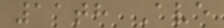11th Ave
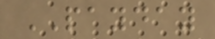PAYDAY
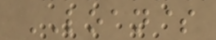LOAN$
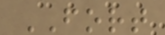FORT
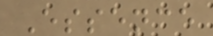Essence
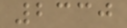2330
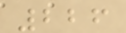226
